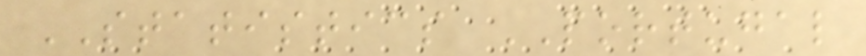STATISTICS PORTUGAL
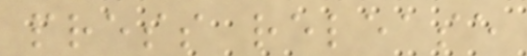press release
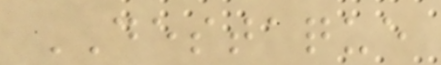DESTAQUE
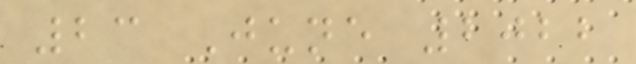23 June 2022
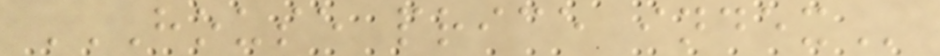HOUSE PRICE INDEX
